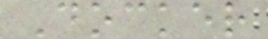Docker
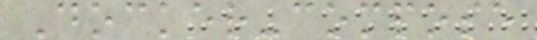Docker-compose
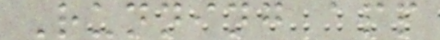Running app
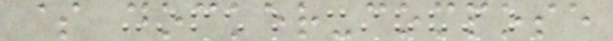$ docker-compose
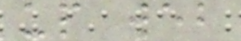up web
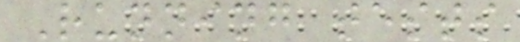Running tests
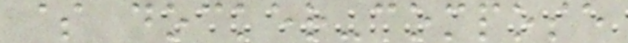$ docker-compose
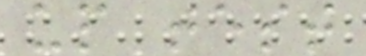up test
